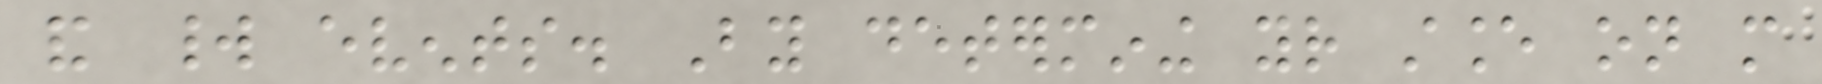and world events. By determining your stance on more
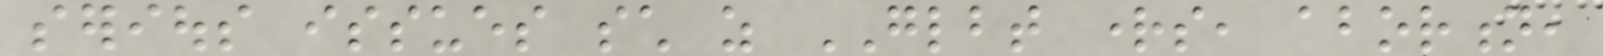serious issues such as GLBT rights, abortion,
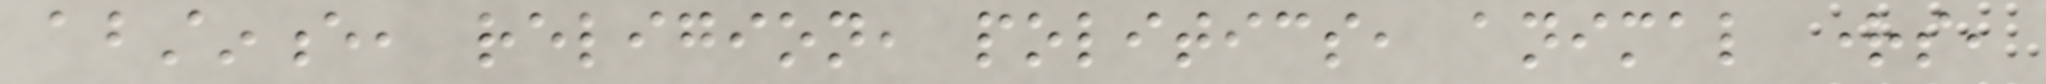abstinence, religion, politics, animal rights,
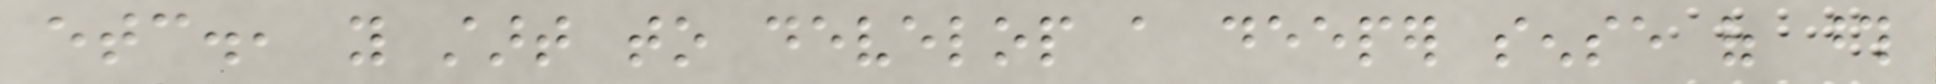etc., you start to develop a deeper sense of those
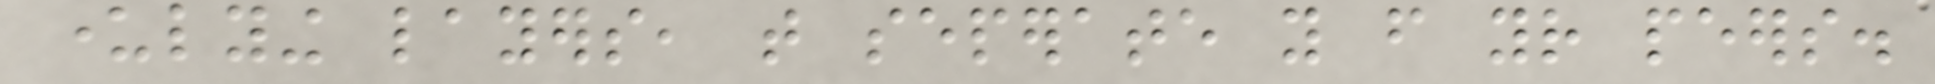underlying layers, that seperate you from your peers.
